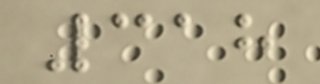318
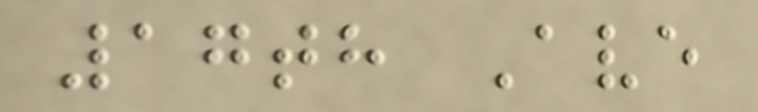17th Ave
